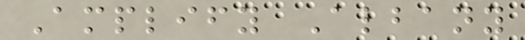Amplify Albany
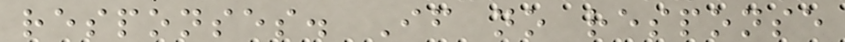responses. If no response
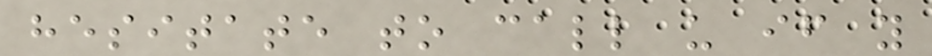hesitate to call us if you
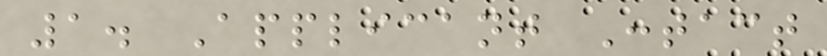1. Applicant Contact
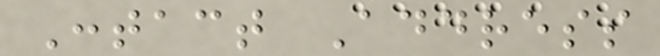Contact Address
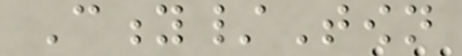City/Town
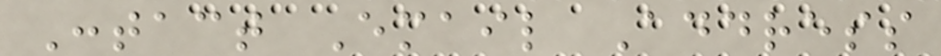Contact Email Address
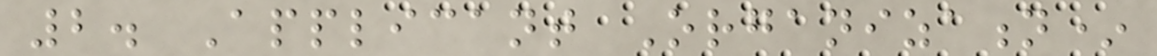2. Applicant Organization*
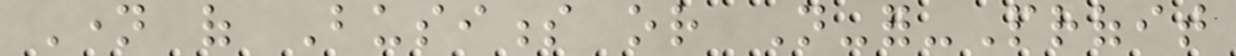Name of Business or Not-for-Profit
